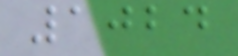1024
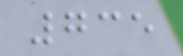735
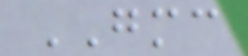GMC
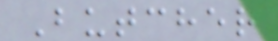Butcher
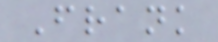Frank
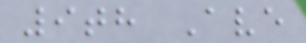9th Ave
